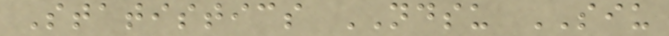Statistics NDSU SIU
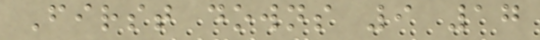First downs 9 17
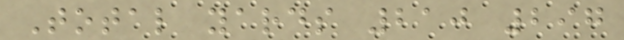Total yards 210 297
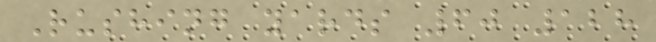Rushing yards 60 128
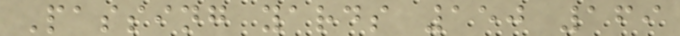Passing yards 150 169
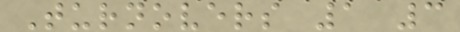Turnovers 1 3
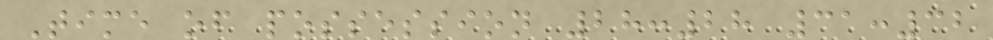Time of possession 28:28 31:32
